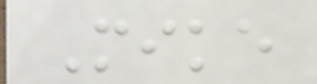Mike
